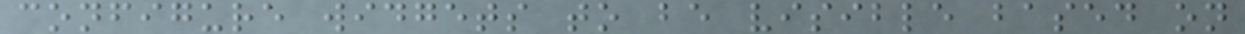configure widgets to be visible based on
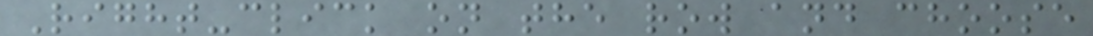Right-click on the row and choose
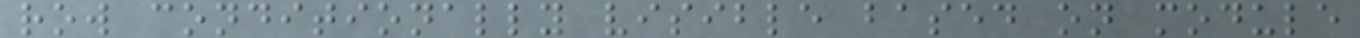row conditionally visible based on module
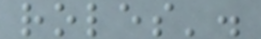roles'.
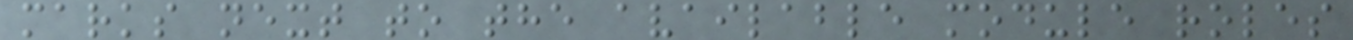marks next to the available module roles
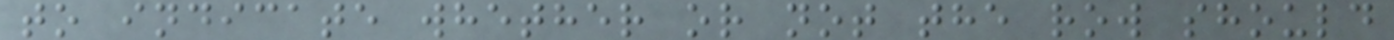to indicate whether or not the row should
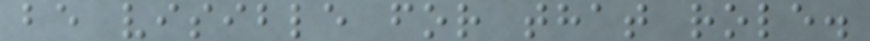be visible for that role.
